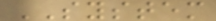SYSTEM
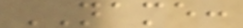NAME:
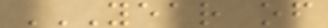YEAR OF
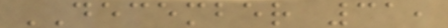DECEMBER 31,
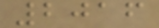2016
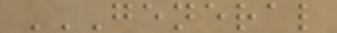GENERAL
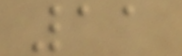11
